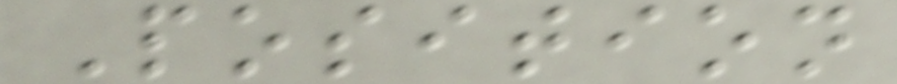Position
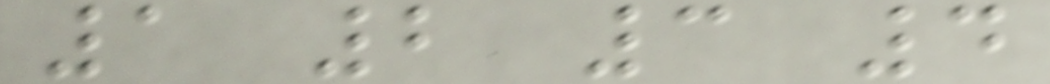1 2 3 4
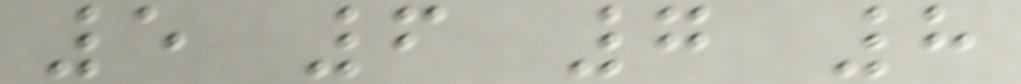5 6 7 8
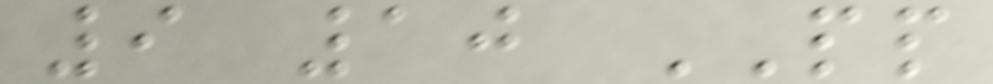9 10 PP
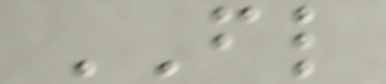FL
